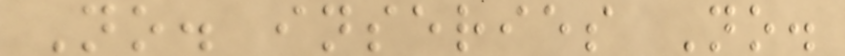No. inseries No.
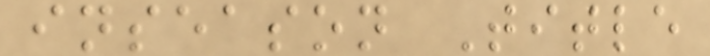inseason Title
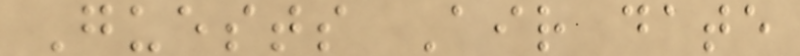Guests Air date
